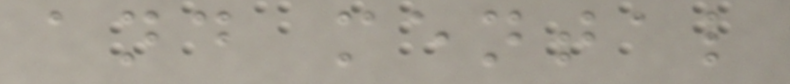and mental
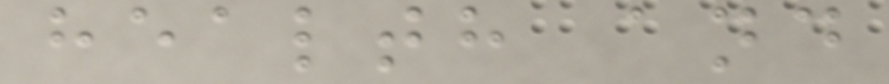health and
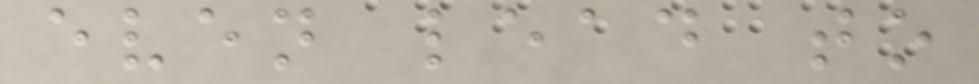even lead to
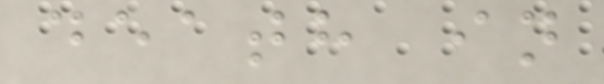death in
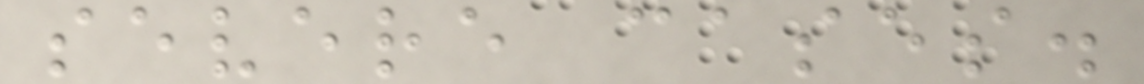severe cases.
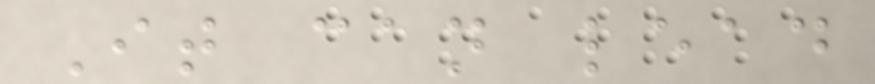It can lead
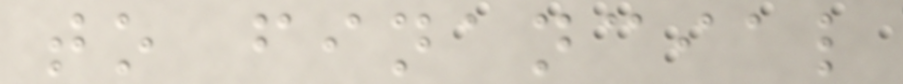to financial
